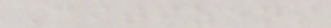Citizens
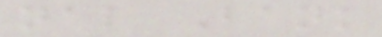nal Bank
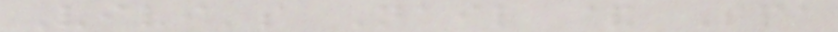Vivi's Nail & Spa
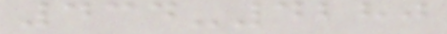434-4280
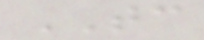TC
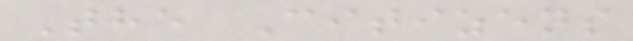The Citizens
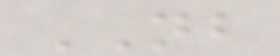NB
